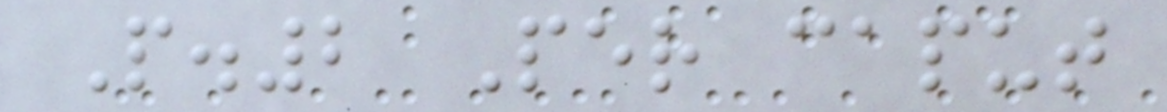P.2 Per caput
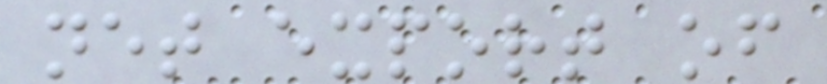net export of
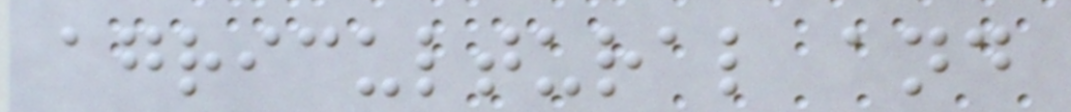agricultural and
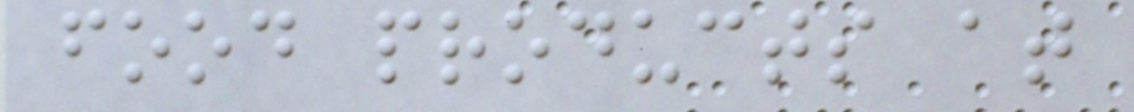food products at
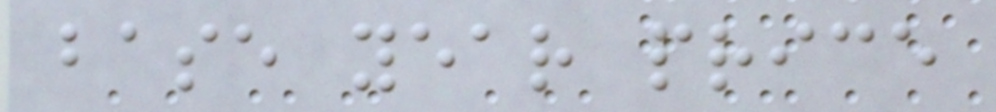base year price
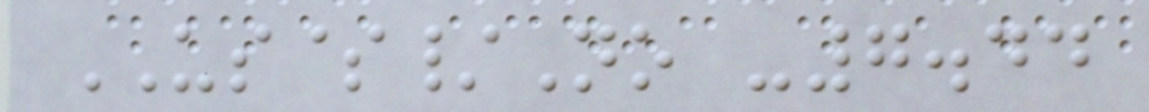US$/No -7.44
